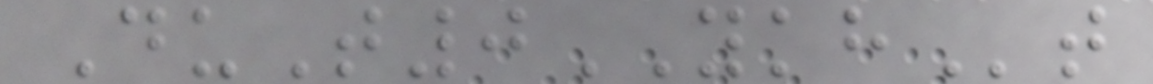DuT0YKHt
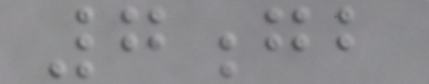7gb
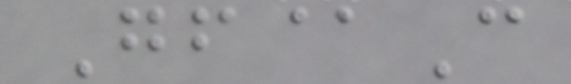Gf@C
